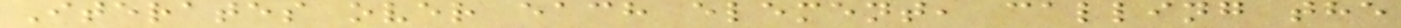Iterates over each element, calling the
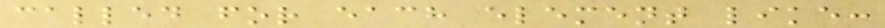called for each element like:
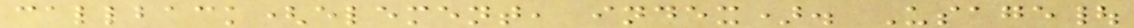callback(element, index). Usage|
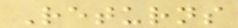Returns
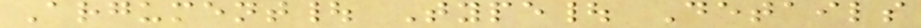Argument| Type| Details
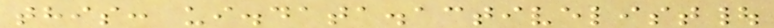this: ui.data.activelist|
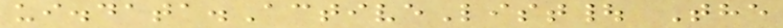ui.data.ActiveList| The
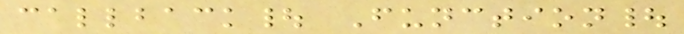callback| Function|
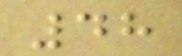48
